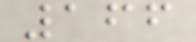166
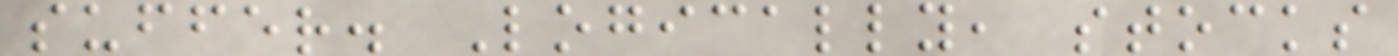suffer. Logically, stocks
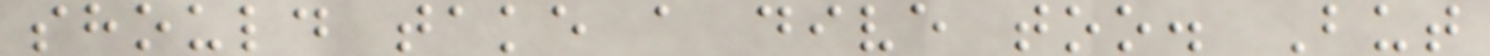should take a dive too. But
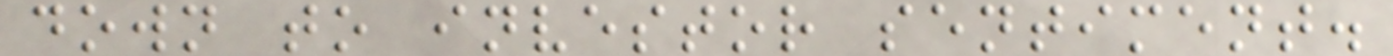down to investor sentiment.
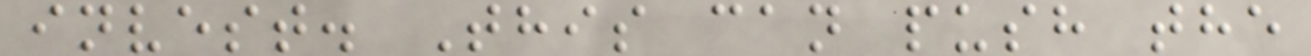invest. This can push the
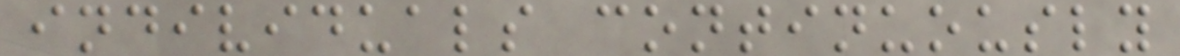individuals continuously
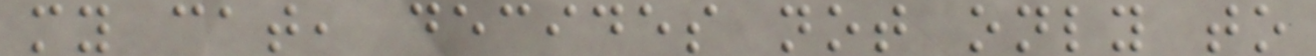my cat, decides not only to
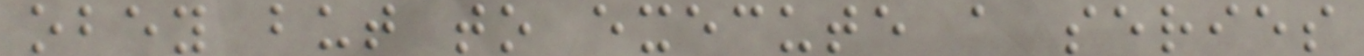obey but to execute a series
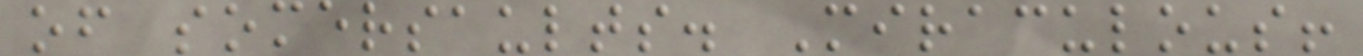of somersaults. Miraculous!
